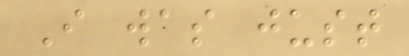I was just
